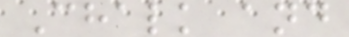Chalk and
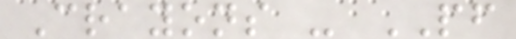Crayons - PF
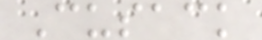Cusack
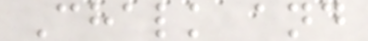Chalk and
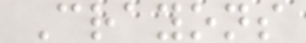Crayons
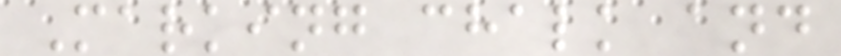Marking chalk and
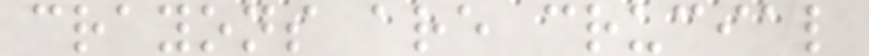crayons are crucial
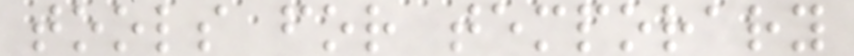tools for temporary
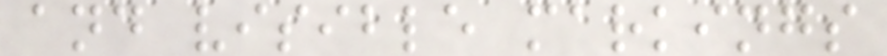and visible markings
